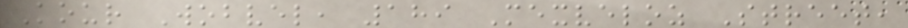Kour Wobvel, 189 Mexveloz Street,
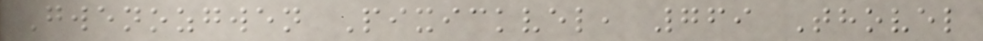Gwenozgwen Pixickvel, 769 Thovel
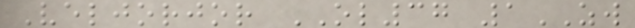Veljorjor OL37 1ZW
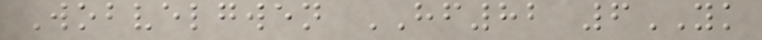Wobvelgwen HF82 6YK
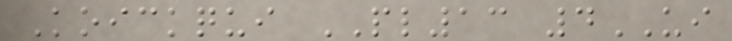Koickqui PL13 4UI
